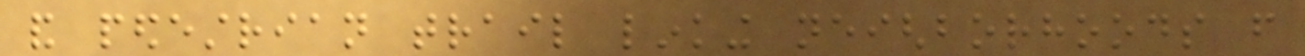and pedestrian trail linking neighborhoods from
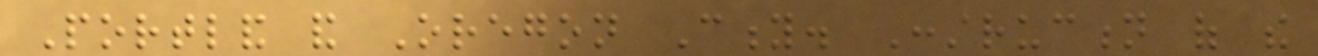Portland and Oregon City. Construction of the
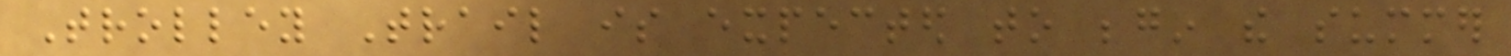Trolley Trail is expected to begin the summer
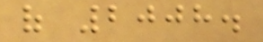of 2008.
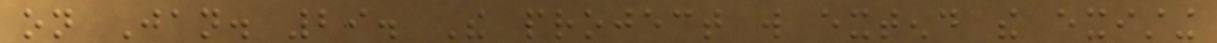on Jan. 29. The project will extend the existing
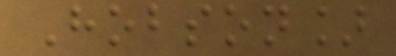Hobson]
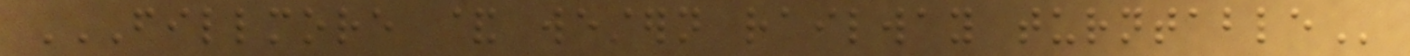FILLMORE & WESTERN RAILWAY TURNTABLE
